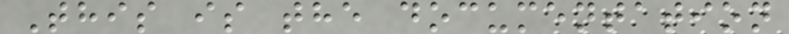This is the documentation
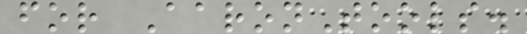for AaronTools.
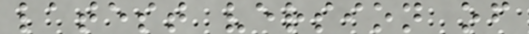latest version of
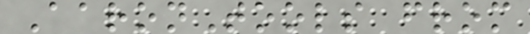AaronTools from
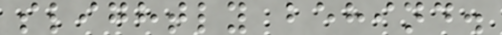slightly behind.
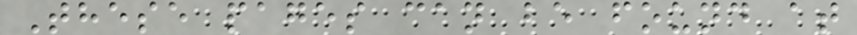These pages can be found at
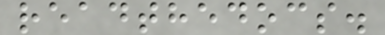readthedocs.
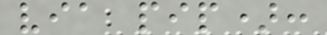via pip):
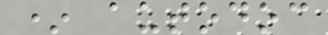* autodoc
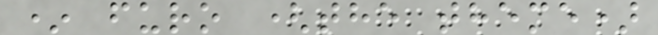* furo (the theme)
